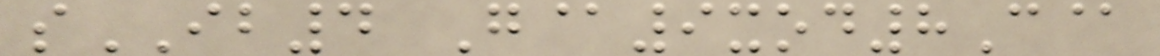sIB4 G@9xod8C@
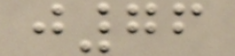j76
